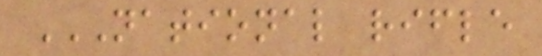NATIONAL RIFLE
